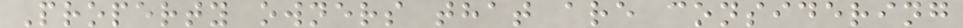Property owners that are considering
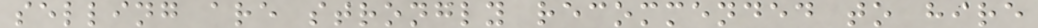selling are strongly recommended to hire
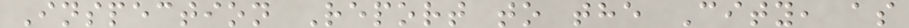Inspection Report to the City, as
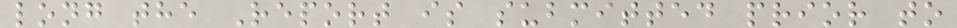long the Report is submitted prior to
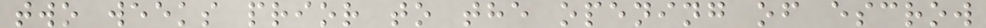two weeks prior to the opening of escrow
